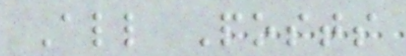All Posts
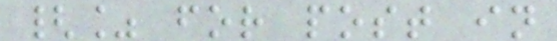{% for post in
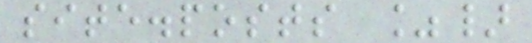site.posts %}
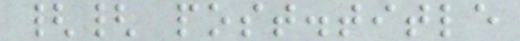{{ post.title
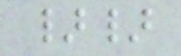}}
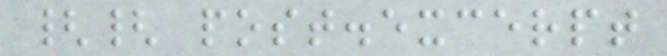{{ post.excerpt
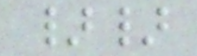}}
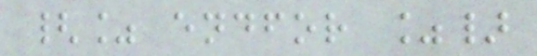{% endfor %}
